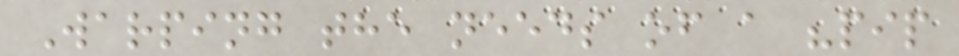Warping the needs of a "pip
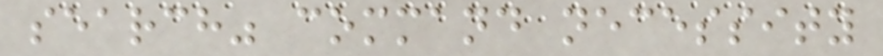search" command necessity
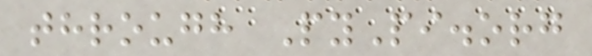through PyPi.org
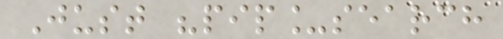Just "pip_search
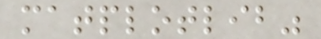matplotlib"
